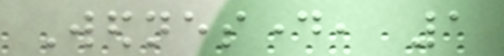Wednesday, 1
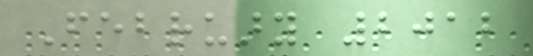February 2012
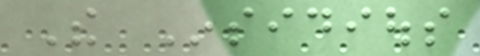The Insidious
